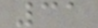31
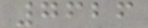7626
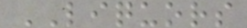LIQUORS
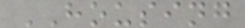HOUSING
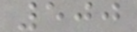500
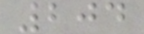204
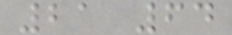21 64
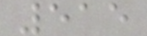515
